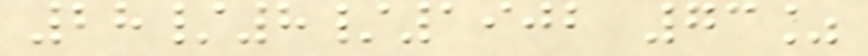28/8/1902 73%
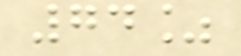74%
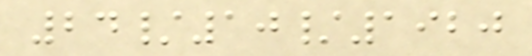24/10/1920
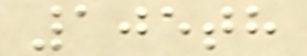105th
